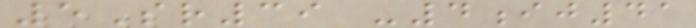5Sr39 -4ij41
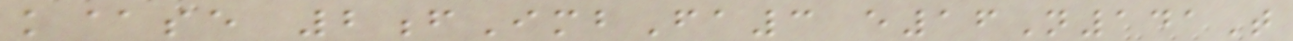k@se 2fImbFa3 e16N141T
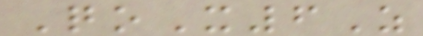QoX6Z
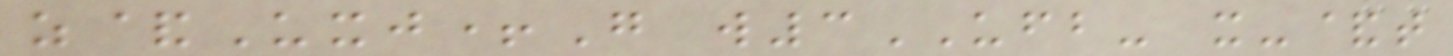z&Uxj+G w3UFB- x-&t
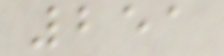251
